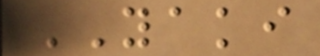YAKI
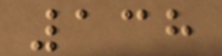138
